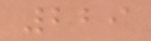229
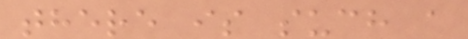there is such a
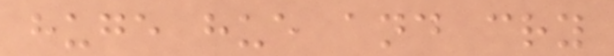huge hue and cry
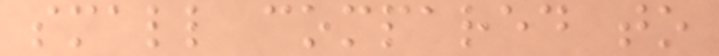small compared to
